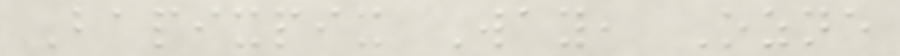Bapixpix Way, Ozne
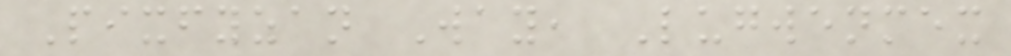Pixfyzan Way, Lugwenmex
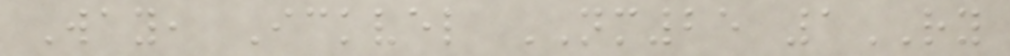Way, Ickvel NM25 1RY
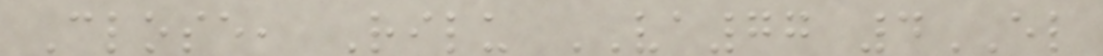Close, Rilu VA77 4EL
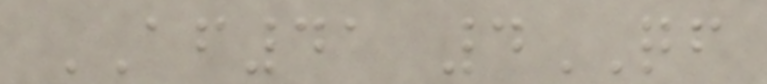AF41 4QF
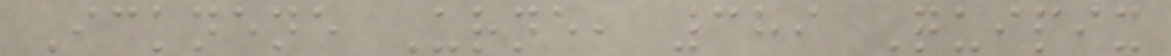Icknene Urne, 389 Quipix
